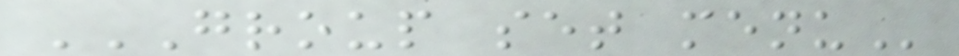GROUP SET MENU
